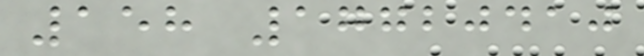158 17720410
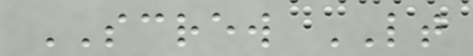SCREW LT
